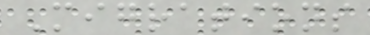Migrations
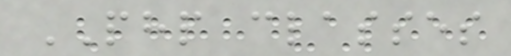PHP classes
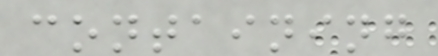containing
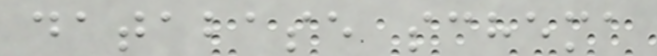database schema
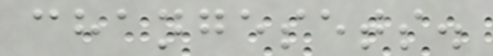changesets.
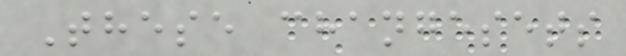These changesets
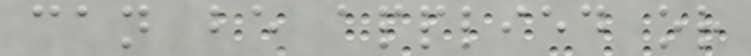can be applied or
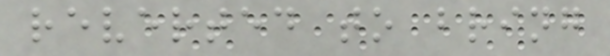reverted to bring
